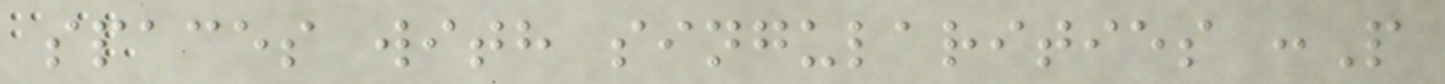spaces with singularities :P
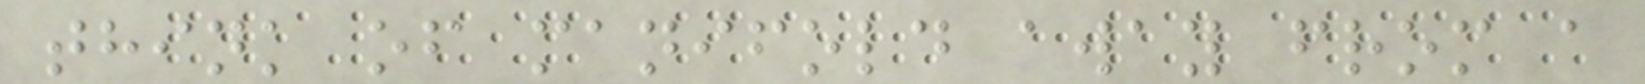think of manifold away from a
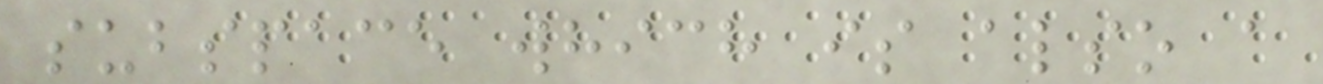subspace which is also a
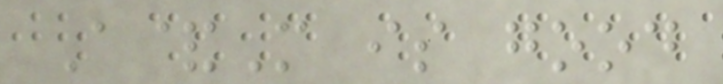A&M is good
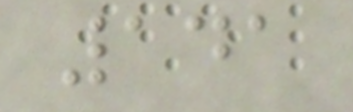141
